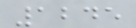1245
